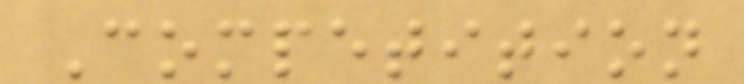Competition
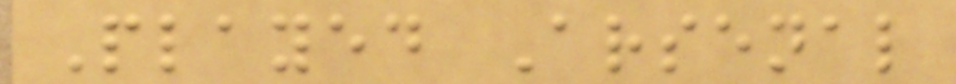Played Arsenal
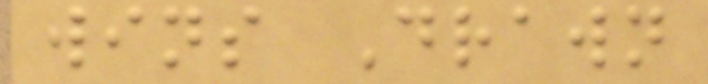wins Drawn
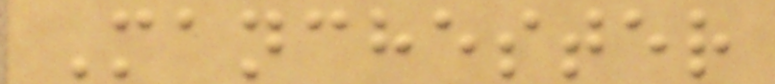Manchester
